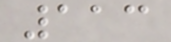113
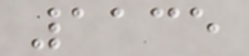1135
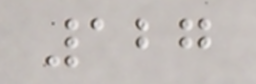127
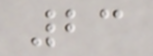23
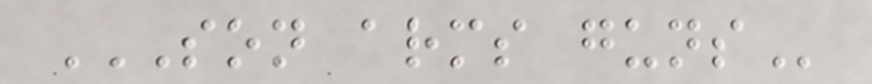SON ARMS GUNS
